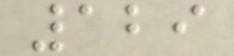129
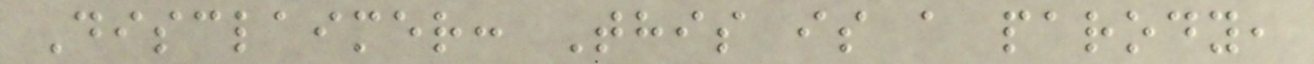Disclaimer: This is a parody,
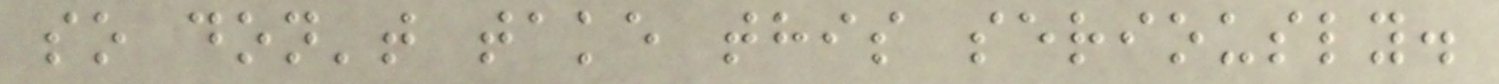so don't take this seriously.
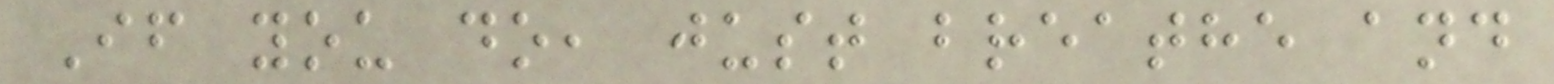If you do, just breathe and
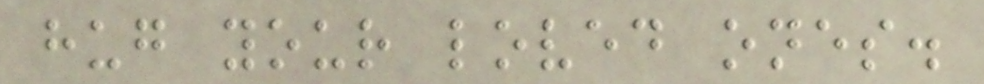hug your loved ones.
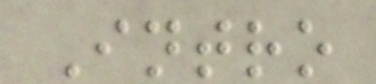Intro
